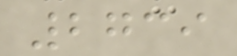2739
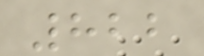822
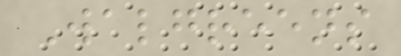Walgreens
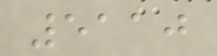5110
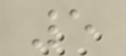5
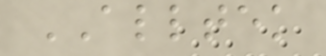ALLTEK
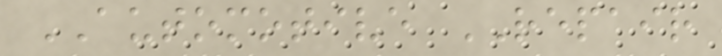AUTOMOTIVE REPAIR
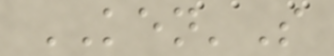KEN'S
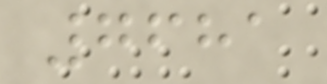7681
